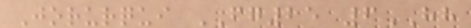Jorurqui FG25 6HH
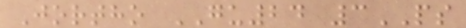Jortho GU24 3PS
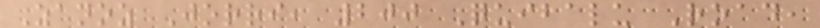Zanoz Jorri, 200 Quibalu Road,
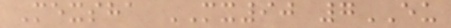Mexsha MX90 7EU
